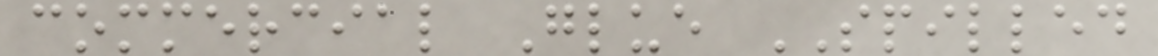commercial Glue SPILLED
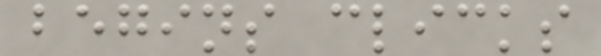begins clicks
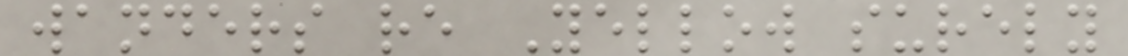wanders re Yellow surely
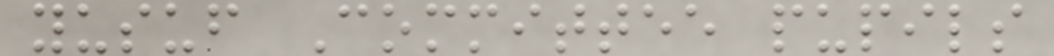yusuf Committee pupils
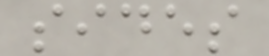sides
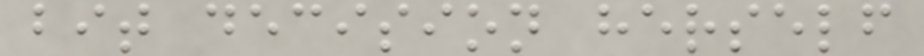bit decision herself
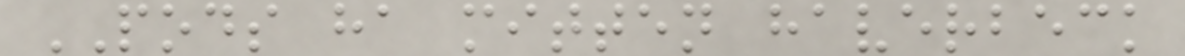PODS ha mitten haverbeck
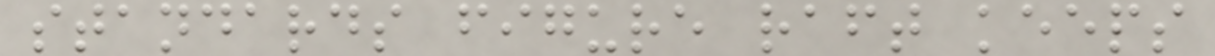standards figure raft keeps
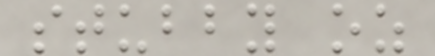stubby oz
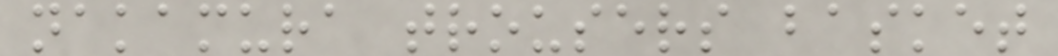nakamura trousers basket
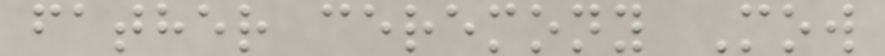father ceremony Mow
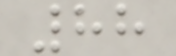88
